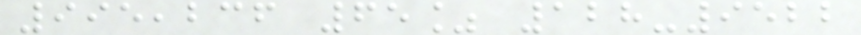995,236 65% 128-9522
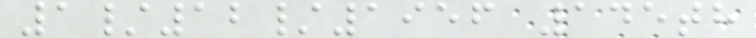1/12/1956 145th
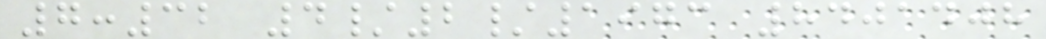7:32 4/2/1973 8401408
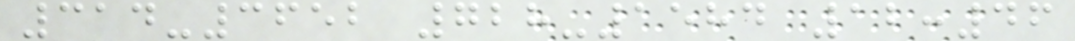314-3652 728-1584 12:46
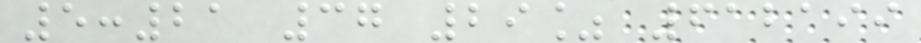5:21 37 29% 612199
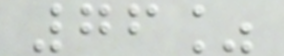76%
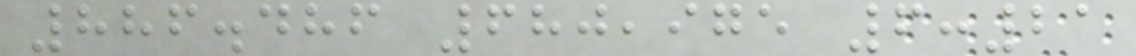886.486 680,975 6:21
